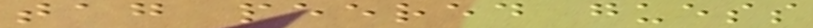tag peered guess
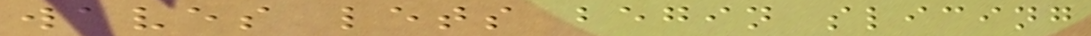waves lets begin slicing
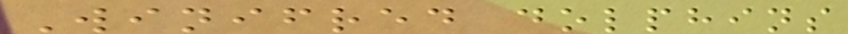Winifred dolphins
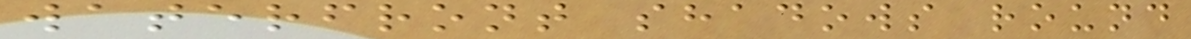waterfront shadows round
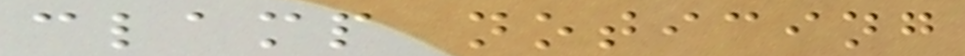clamp noticing
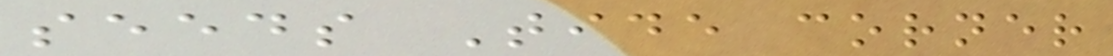seeds Tide corner
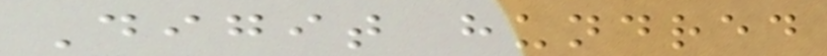Digit hundred
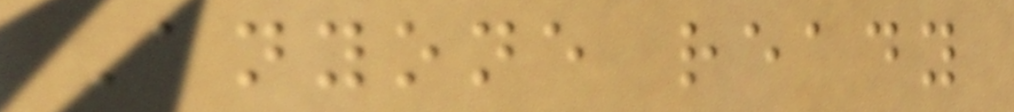Anyone ready
